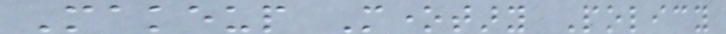Makeup Monetary Policy
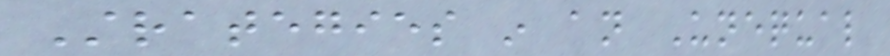Strategies in an Unequal
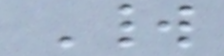World
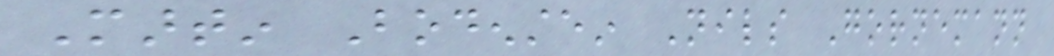Martin Bodenstein Nils Gornemann
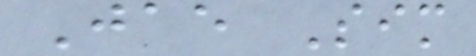Jae Sim
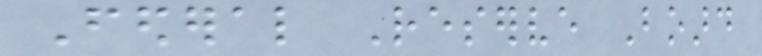Federal Reserve Board
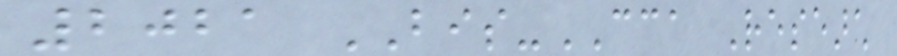2021 BIS-CCA Research
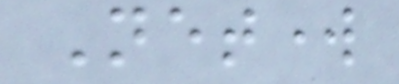Network
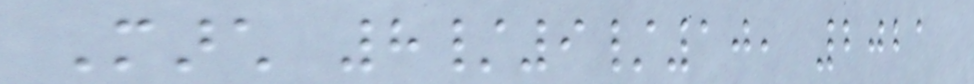March 8/9/10, 2021
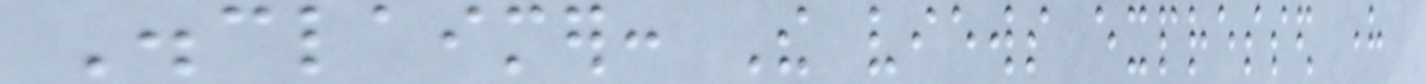Disclaimer: The views expressed here
